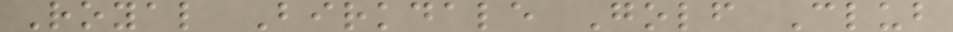Royal Birkdale Golf Club
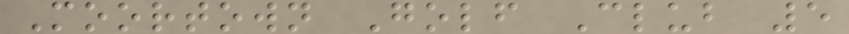Moortown Golf Club 5
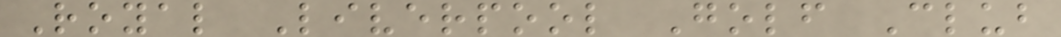Royal Liverpool Golf Club
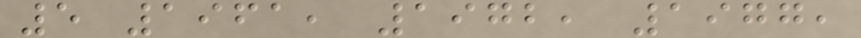5 1961, 1972, 1977,
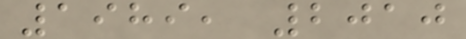1989, 2010
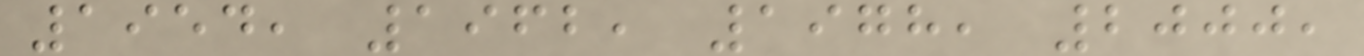1954, 1962, 1978, 2000,
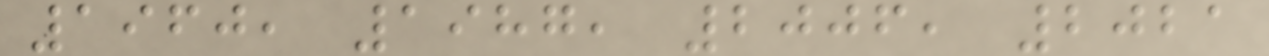1960, 1987, 2006, 2021
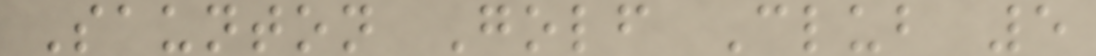Saunton Golf Club 5
